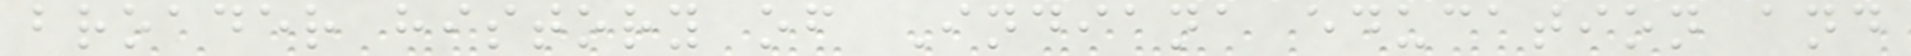broader history of Indiana education and
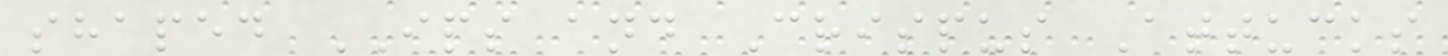shaped IPS and Crispus Attucks
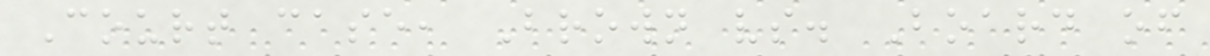Court case, Brown vs. Board of
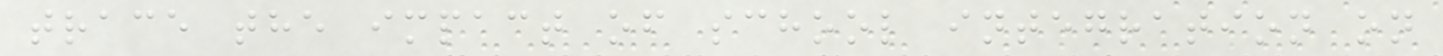trace the impact of school integration on
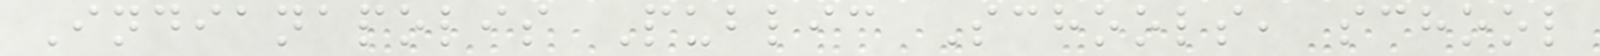Indianapolis Public Schools, school
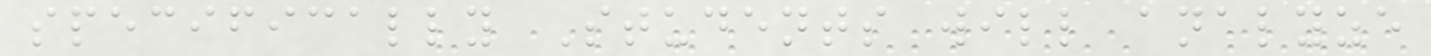specifically Students will analyze
